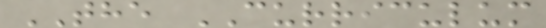THE CURRICULUM
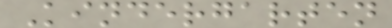Kindergarten
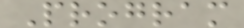Program
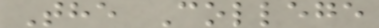The College
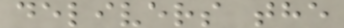delivers the
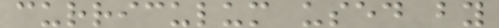curriculum used by
